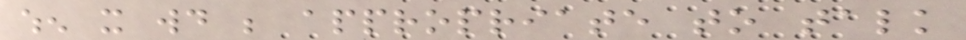when it would be appropriate to talk
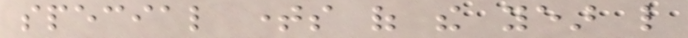special times of the year like
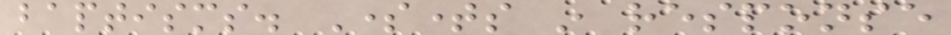baptisms. Sometimes in response
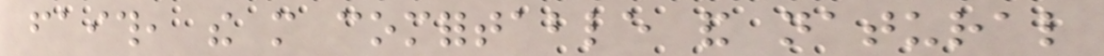faith, the more comfortable and natural
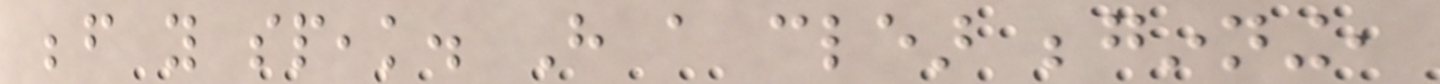before you speak. Have a clear beginning,
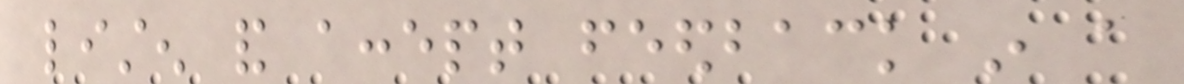listen and accept feedback in a
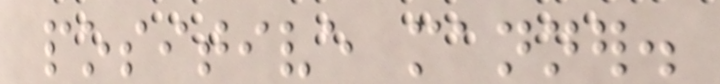positive manner.
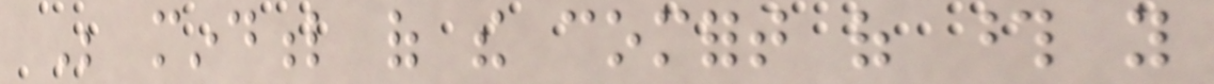Be mindful of the comfort of those you
